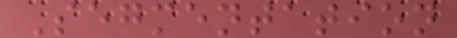Segmentation
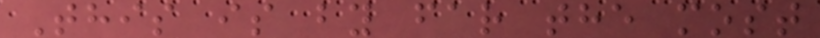This is by far the most
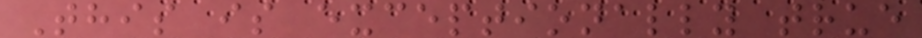This is exceptionally true
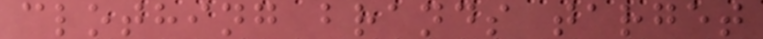clothing brands target
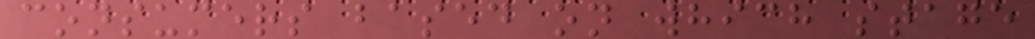consumers based on which stage
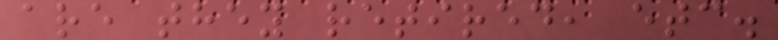are they retired, etc.
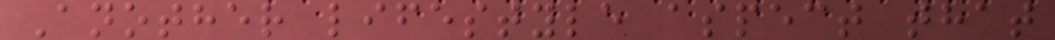Another lifestyle aspect that
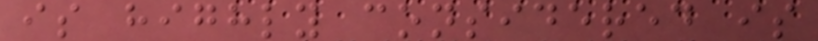is highly considered is
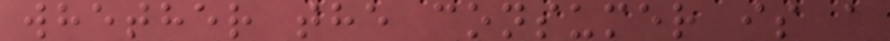whether the consumer is a
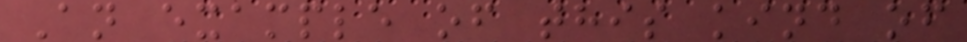An example of this kind of
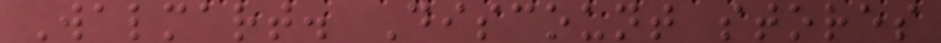Walmart. Discount stores
